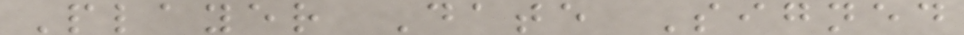Player Date Signed
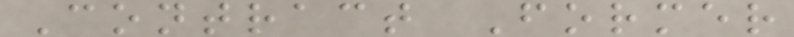Contract Former
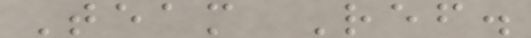Team Ref.
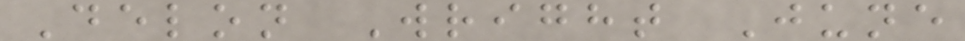Delon Wright June
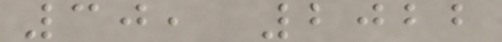30, 2022
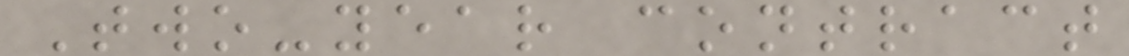Two-year contract
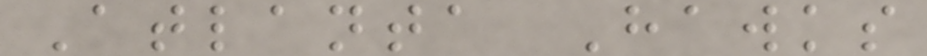Atlanta Hawks
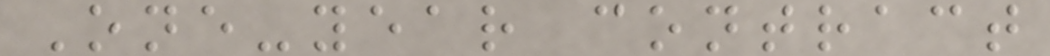One-year contract
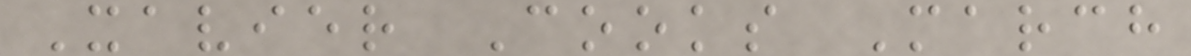Xavier Cooks March
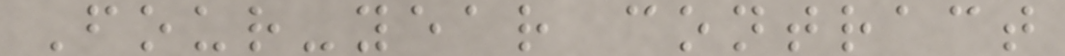Four-year contract
